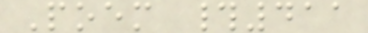Poem #411
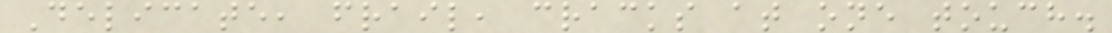Delicate, frail, cracks at one touch.
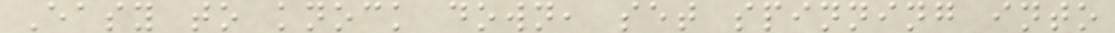Easy to knock down, set spinning into
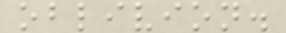oblivion.
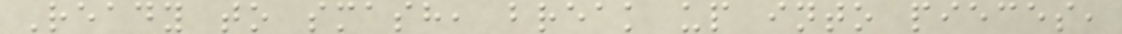Ready to smash, break up into pieces,
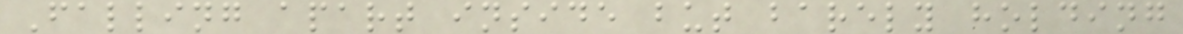Falling apart inside but barely holding
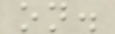on.
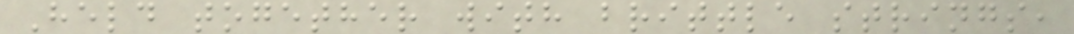Held together with brittle strings,
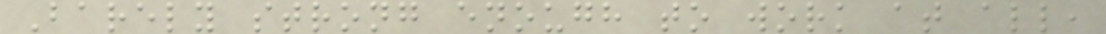Barely strong enough to work at all,
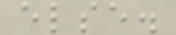else.
